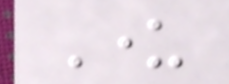Under
